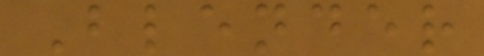Blender
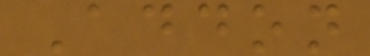Addon
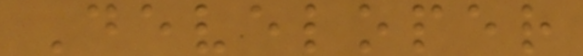Developer
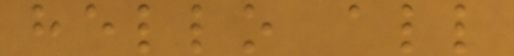hello all
